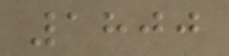1800
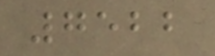7522
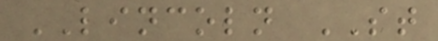LINCOLN ST
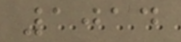1014
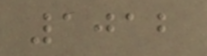1012
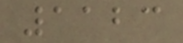1123
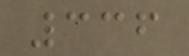336
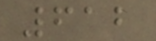612
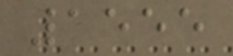1555
